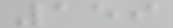159
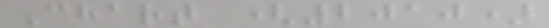Chart (2010)
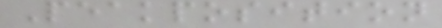Peakposition
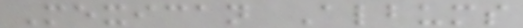Mexican Albums
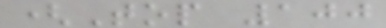(Top 100
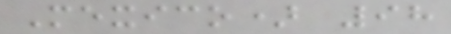Mexico) 98
